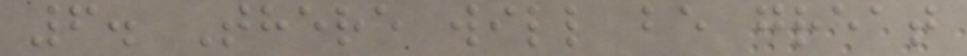6. There will be great
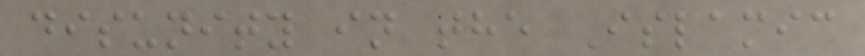disunity in the Islamic
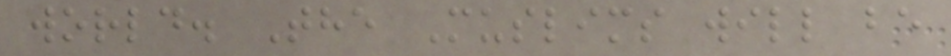world. The Muslims will be
